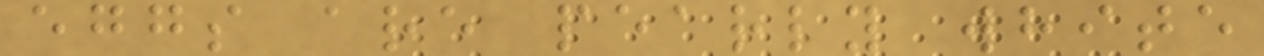eggs are pearly white
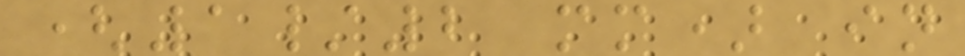(1/2 mm) in
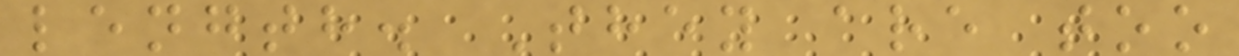length. They are too
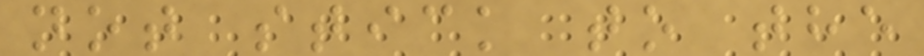not stick to the
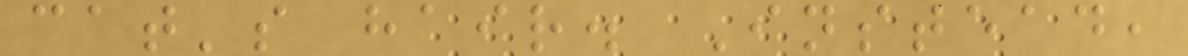cat's hair. Instead,
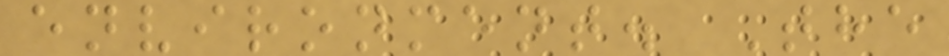environment. The
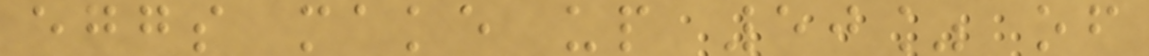eggs make up 50% of
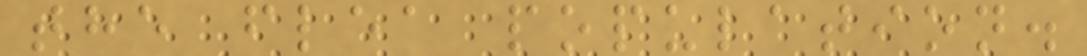the flea population.
